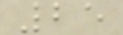25
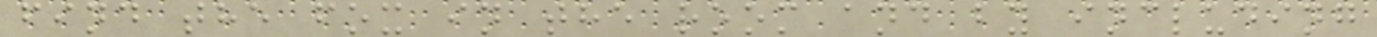find the fox in the room and by including
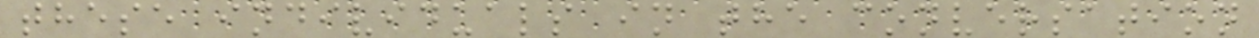these individuals in the conversation
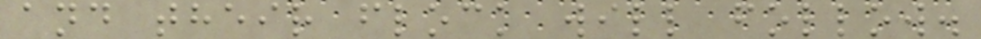and their flock will follow.
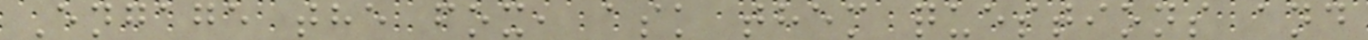Engage the fox, ask them questions and
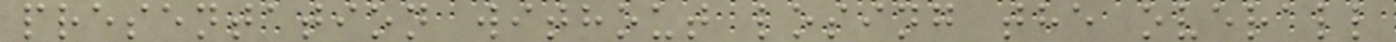presentation without losing the overall
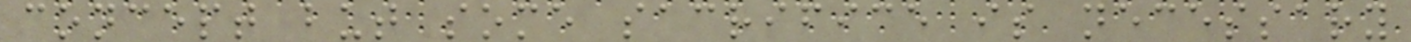concept but some sacrifice is necessary
